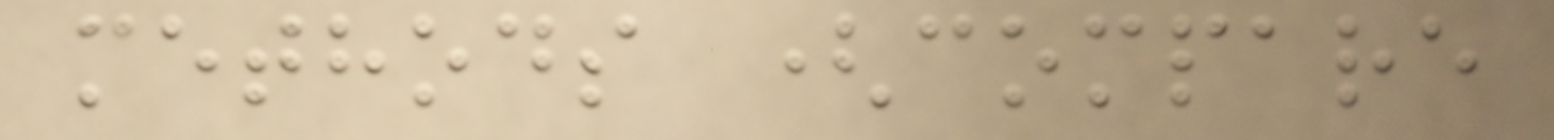methods (compare
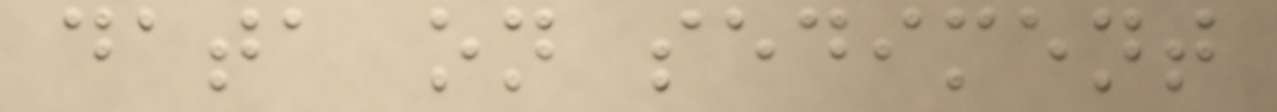data on sediment
